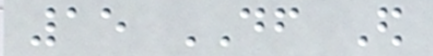15 DF Ed
